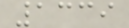1339
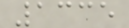1335
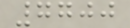7700
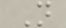N
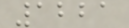1221
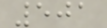501
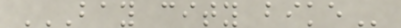BAY CITY BIKE
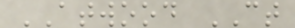ATWOOD CT
